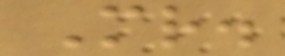Mr.
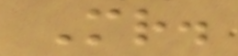Mr.
